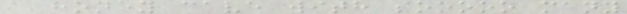a honey cave with sooooo many
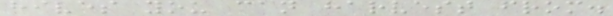hives you can harvest from.
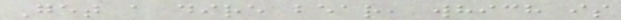Get a dire bear, which is
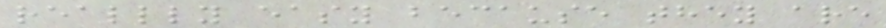reallly easy because they are
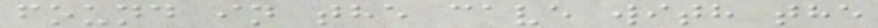found in the cave with the
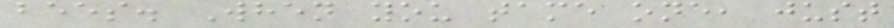bees. When you tame one, just
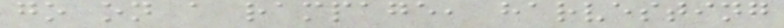go on a rampage, harvesting
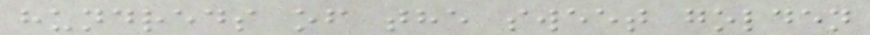hundreds of the sweet golden
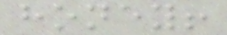honey!
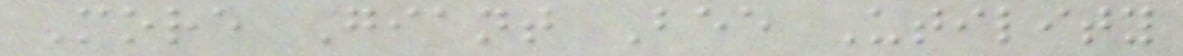More Giant Bee Utility
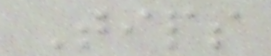Tips
